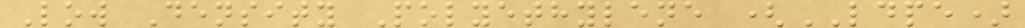Low Density Polyethylene (LDPE)
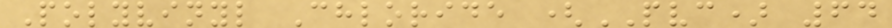Polyvinyl Chloride (PVC) 64
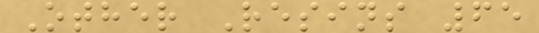Other Resins 65
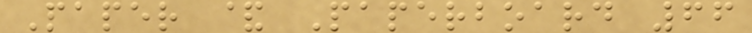Paper & Paperboard 66
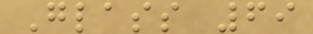Glass 69
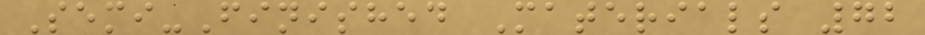Semi-Finished Materials 72
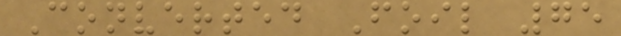Converted Foil 75
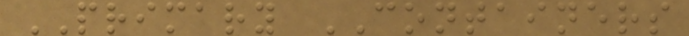PRIMARY CONTAINERS
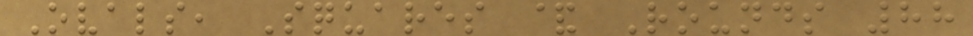Ovals, Squares & Rounds 88
